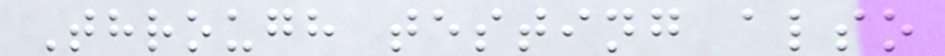Through testing also
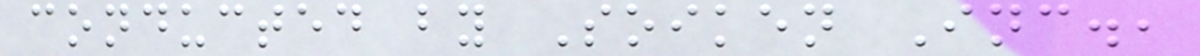conducted by Soiken Inc.,
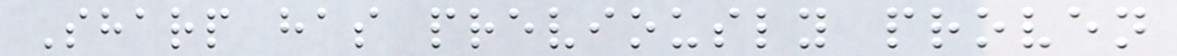Sharp has previously proven
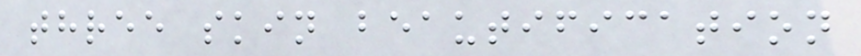three skin beautification
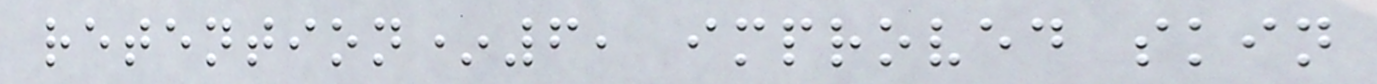retention*6, improved skin
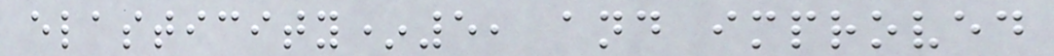elasticity*5, and improved
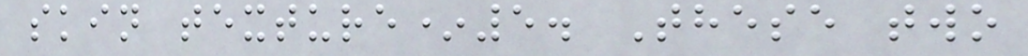skin texture*5. These two
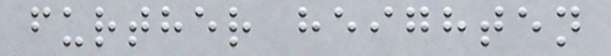further heighten
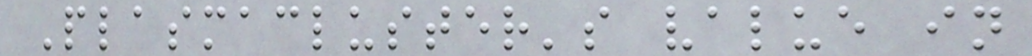Plasmacluster's value in
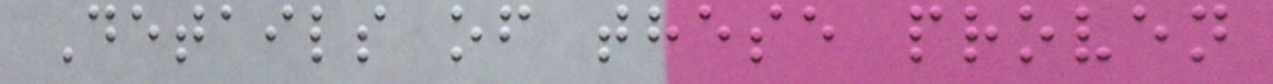Details of these proven
